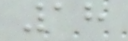18
